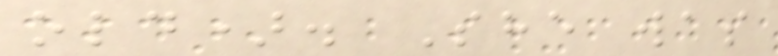old). She was
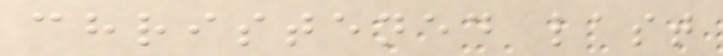christened last
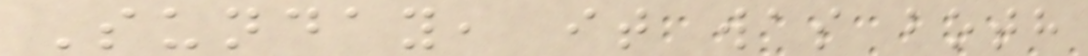Sunday, it was both
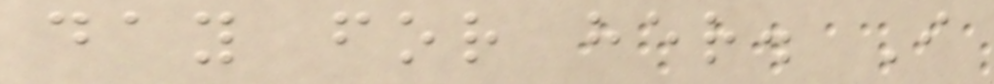day for her. I
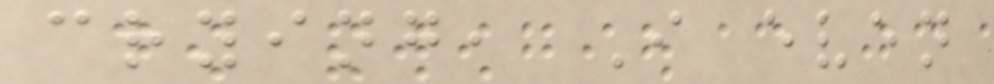crying, I even
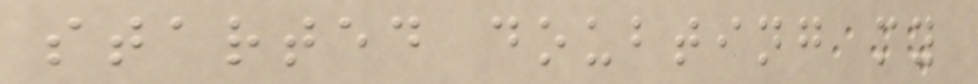started doubting my
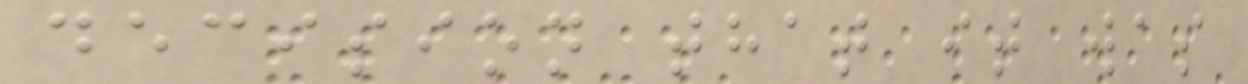decision that it was
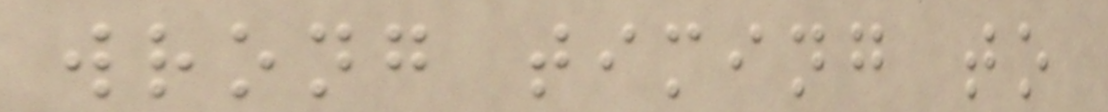wrong timing to
